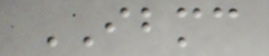IBMC
